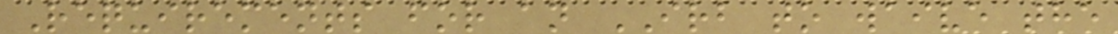Requirements for an IRB to waive the
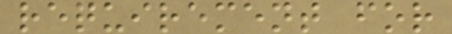requirement for
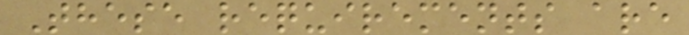These requirements are
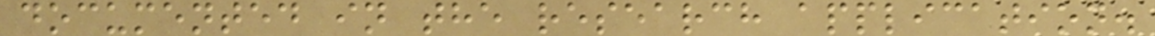documented in the research application.
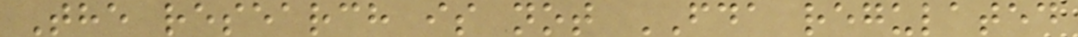The research is not FDA regulated
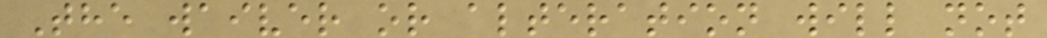The waiver or alteration will not
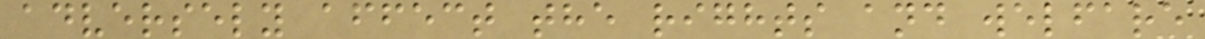adversely affect the rights and welfare
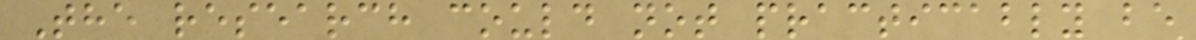The research could not practicably be
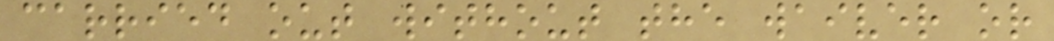carried out without the waiver or
